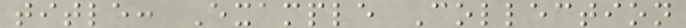title: Example Collection
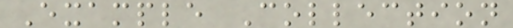Example Collection
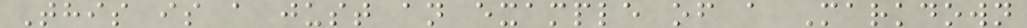This is a just an example of a Markdown
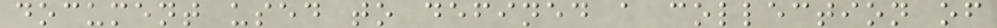document used to defined a collection of
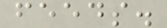feeds.
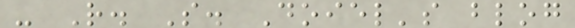- R. S. Doiel's blog
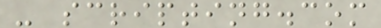- scripting.com
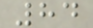84
